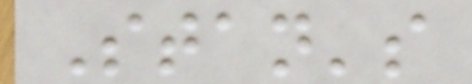Stan's
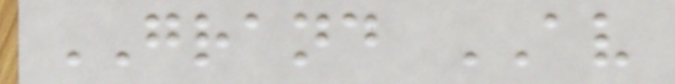GRAND AV
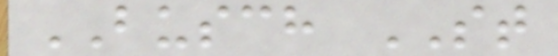BUSCH ST
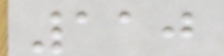110
